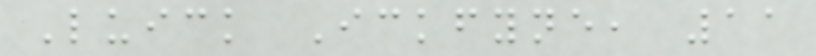Luick Ickfyne, 11
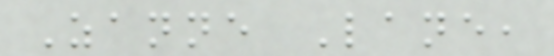Zanne Lane,
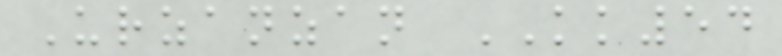Urzanzan KK54
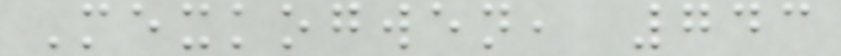Mexkogwen, 743
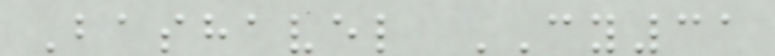Bashavel CY31
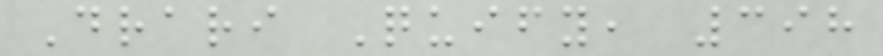Drari Quify, 398
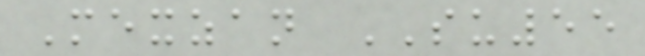Mexzan SU55
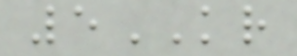5KR
